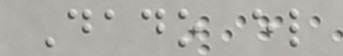Dado el
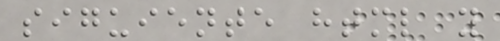siguiente html y
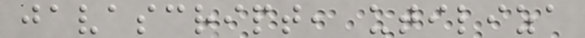javascript, utiliza
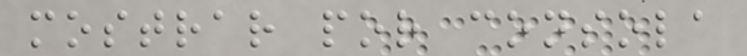mostrar por consola
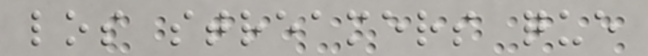los streamers que
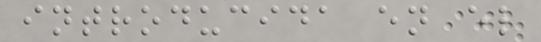introducida en el
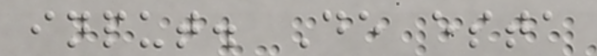input. De esta
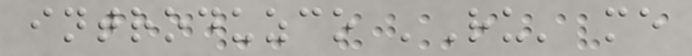introduzco 'Ru' me
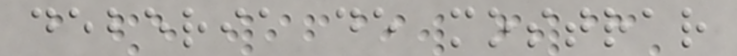deberia de mostrar
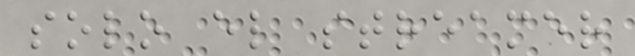solo el streamer
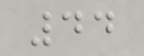44
